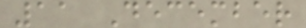11 December
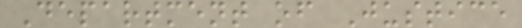Department of Justice
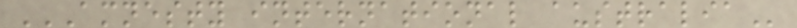AMNESTY INTERNATIONAL AUSTRALIA
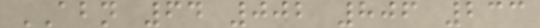ABN 64 002 806 233
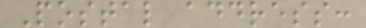Postal address:
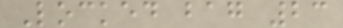Locked bag 23
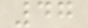47
